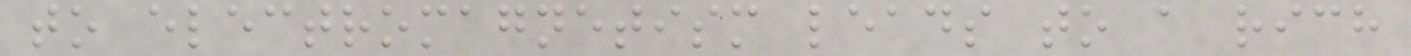to electromagnetism leads to a rich
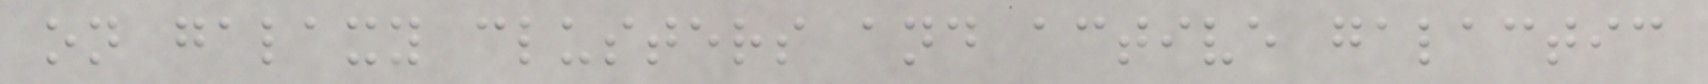on galaxy clusters and active galactic
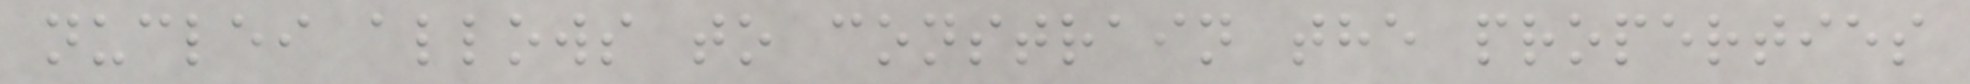nuclei allows to constrain the properties
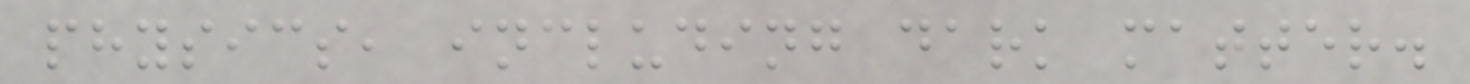physics, including dark matter.
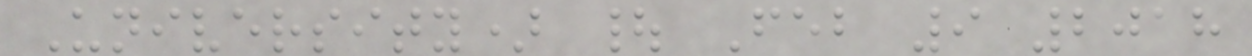University) | Feb 9 2018
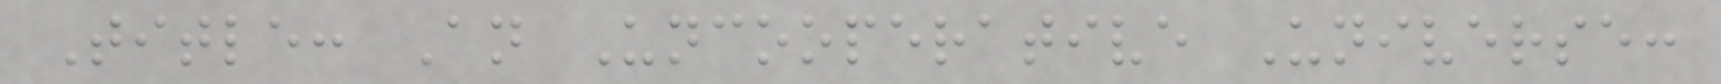Title: An Uncooperative Universe:
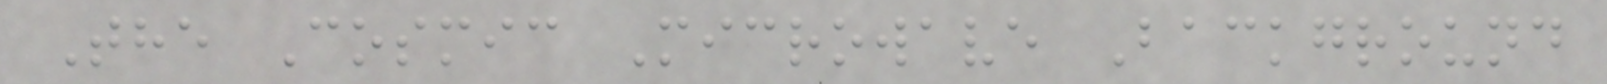The Cosmic Microwave Background
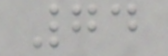74
